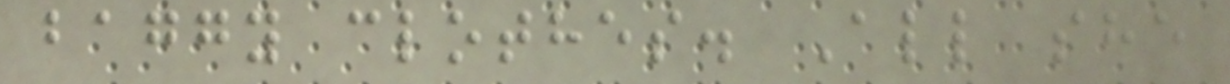baggy clothes. All she
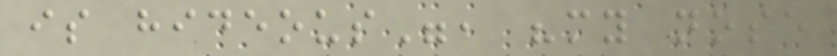is hideous", "my nose
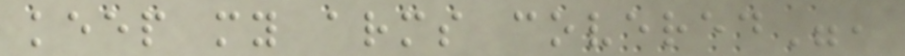keep my arms covered",
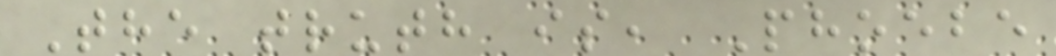The truth is, Phoebe
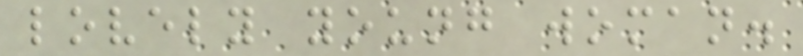lovely young woman.
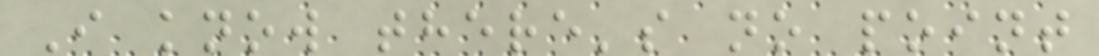I know there's no point
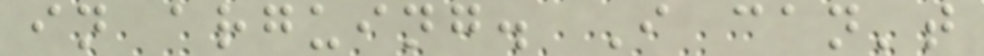in arguing. I can't
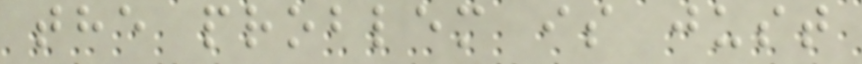the problem is just
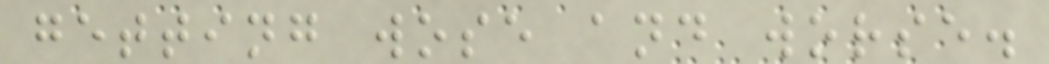getting wose and worse.
